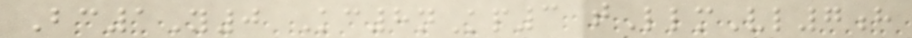Bc1Y0 Kc8nKp3 tLlmVl7h
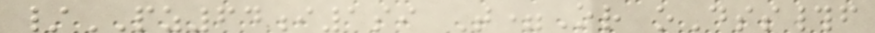/PZ64i1si T=Or oDss#f
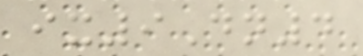ix9Dn4
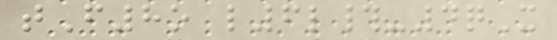tF8o l6l#-4qX
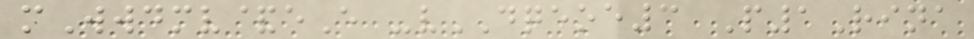mWwdmv&eE -vDQEOE3 P1Rina
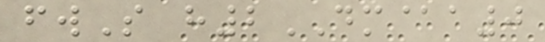fwS h2DM@a0
